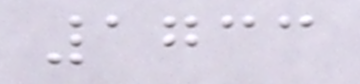1733
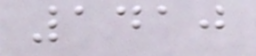1410
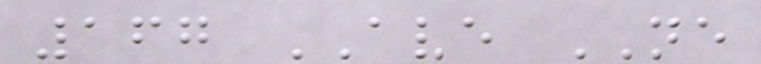167 AVE NE
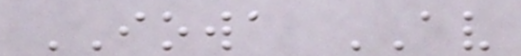IOWA AV
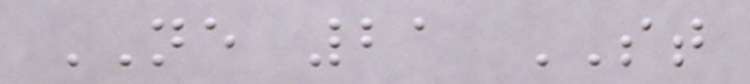NE 21 ST
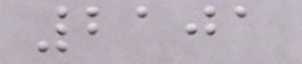2101
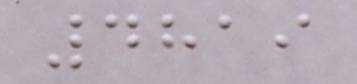4819
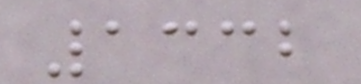1332
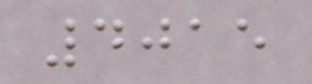4015
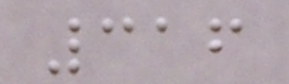316
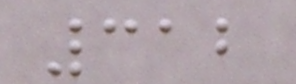312
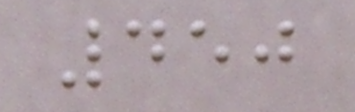450
